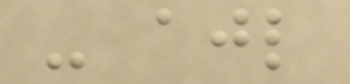- ajl
